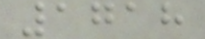1718
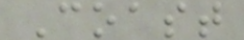Coast
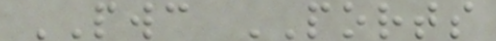PWC PORTS
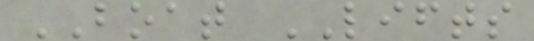BOAT LIFTS
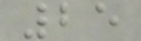25
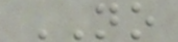NO
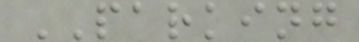PARKING
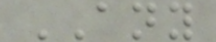ANY
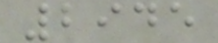2945
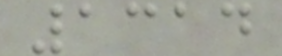1314
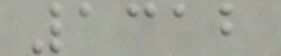1312
